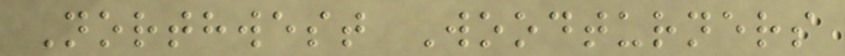Northwest Woodturners
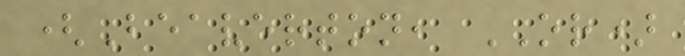(Beaverton, OR)
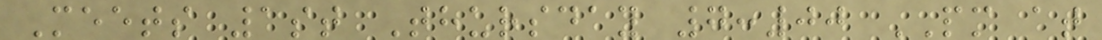Meets 1st Thursday 7:00 PM at
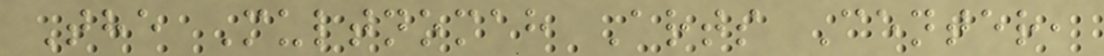The Multnomah Arts Center,
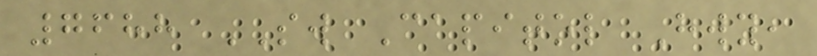7688 SW Capitol Hwy,
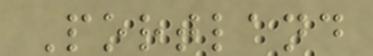Portland
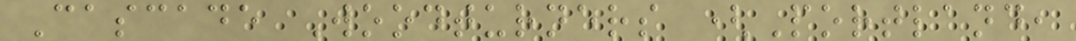Cascade Woodturners (Portland,
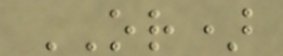OR)
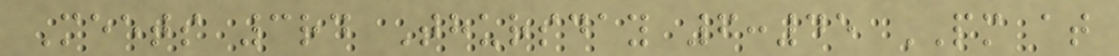Meets 3rd Thursday 6:45 PM at
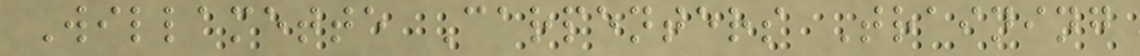Willamette Carpenters Training
